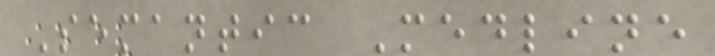Semantic Medline
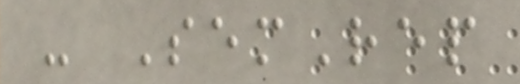- SemRep
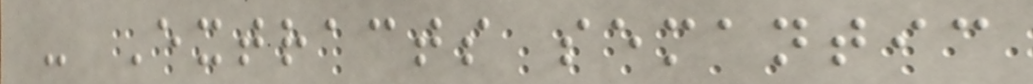- Extracts semantic
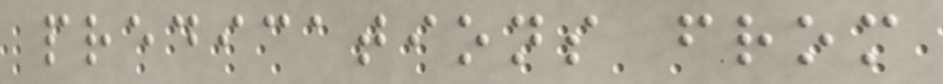predications from
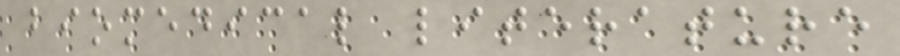biomedical literature
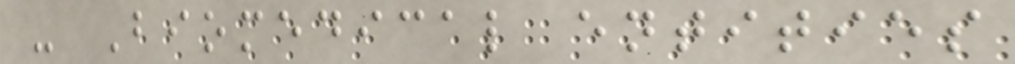- Biomedical entities
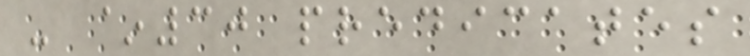- ~30 predicates
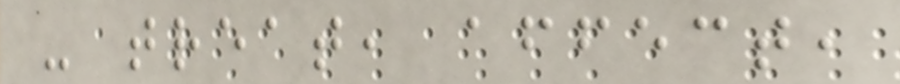- treat, affect,
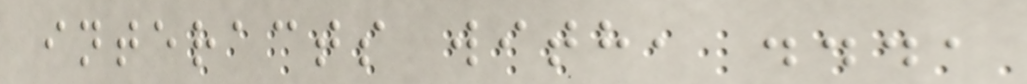interacts with, ...,
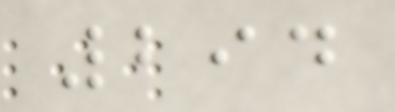294
